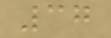37
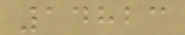14823
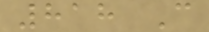818 C
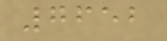7652
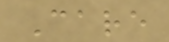Care
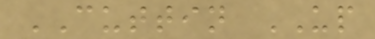CUTTIN UP
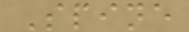Spine
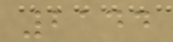2144
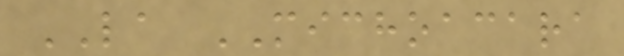LA MICHOACARA
